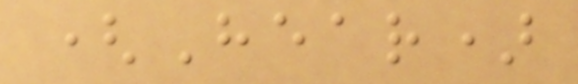(Hear)
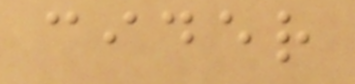cider
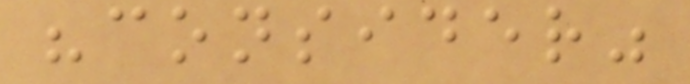"consider"
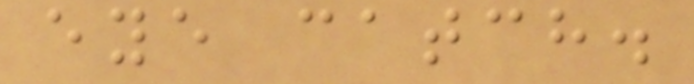eye catch.
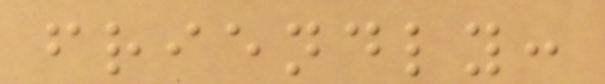friendly:
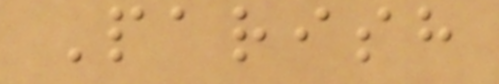Parish
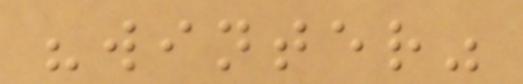"winter"
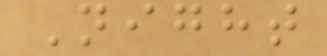Night
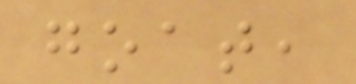goat,
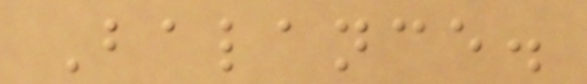Balance.
